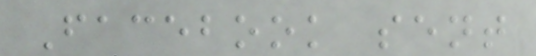Facebook sent
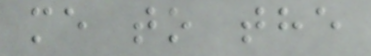me to the
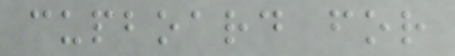cupboard for
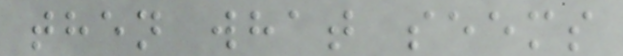then what seems
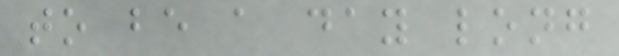to be a day long
